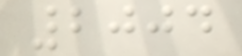2004
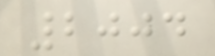2004
